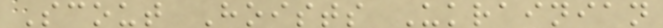Scout Hoists Ukrainian
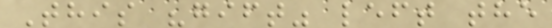This "gift" left the
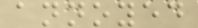annoyed
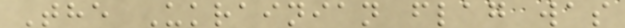The Ukrainian flag was
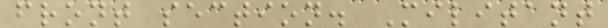front section. Militant
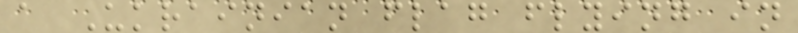a Ukrainian flag flying in
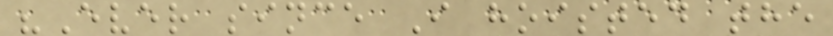"Ever since I hoisted the
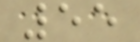55
